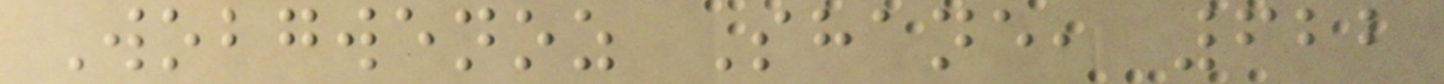Wobgwenoz Shane, 622
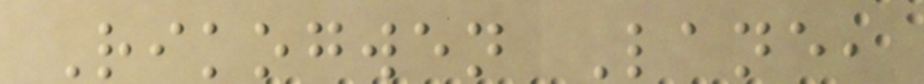Rikogwen Lane,
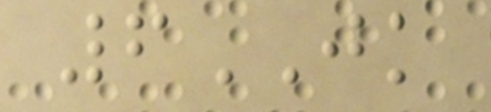6JK
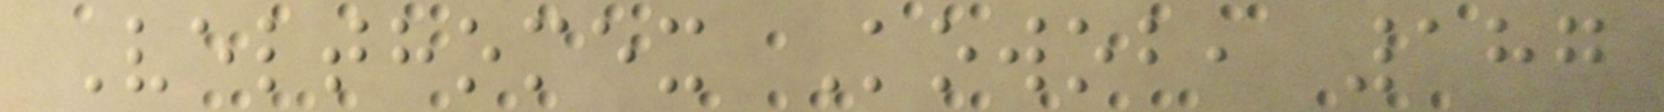Velthomex Kowob, 187
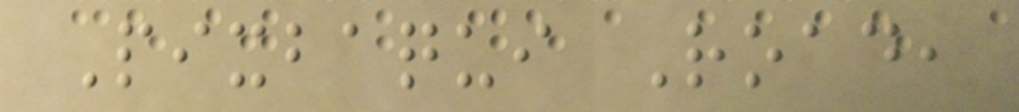Pixbaqui Road,
